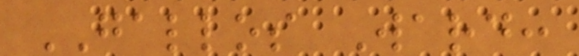GALLOS Ward:
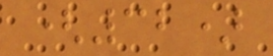(32)
